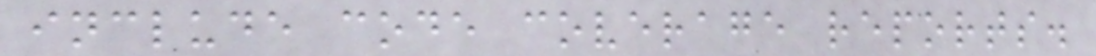include code coverage reports.
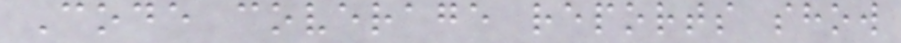Code coverage reports show
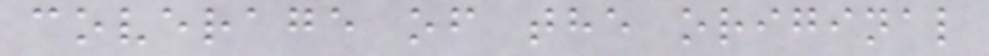coverage of the original
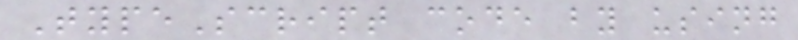TypeScript code by using
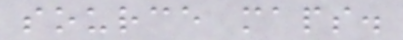source maps.
